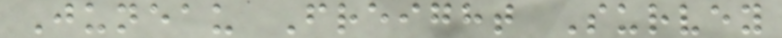Juneau Freight Survey
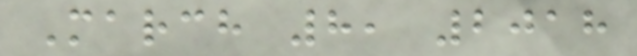March 8, 2018
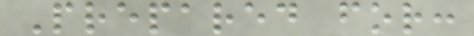Prepared for:
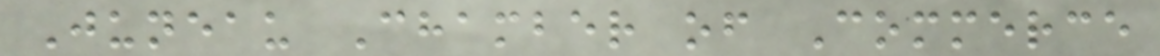Juneau Chamber of Commerce
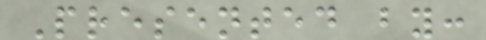Presented by:
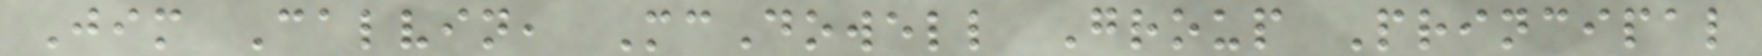Jim Calvin, McDowell Group Principal
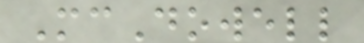McDowell
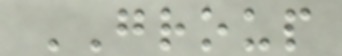GROUP
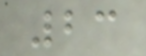23
